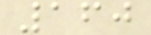160
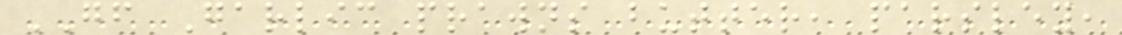GF Garlic prawns butter, parsley,
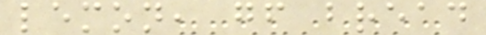lemon, gf bread
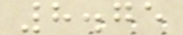8.75
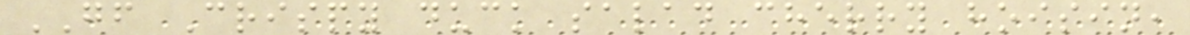GF Crispy duck salad cherry hoisin,
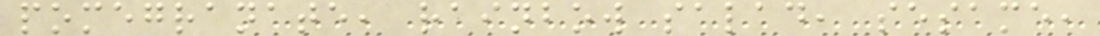pomegranate, rainbow salad, sesame,
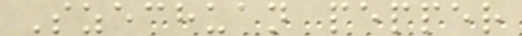Szechuan pepper
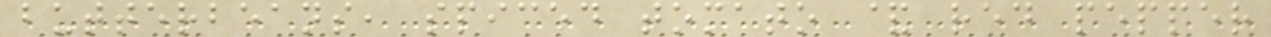butterbeans, spiced tomato & red pepper
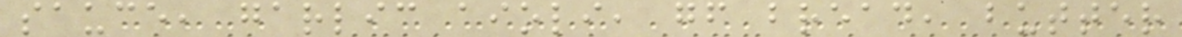sauce, garlic aioli, gf bread, butter
